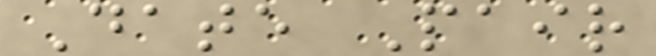Date Pair
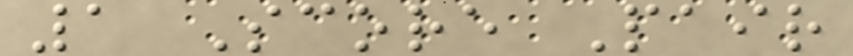1 Score Pair
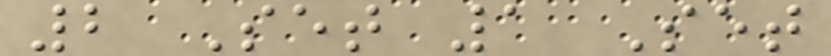2 Set 1 Set
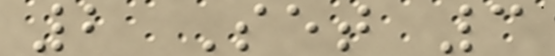2 Set 3
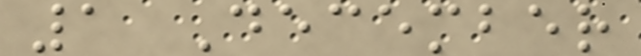1 December
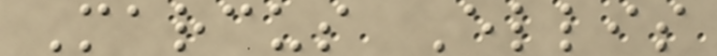Marcus Ellis
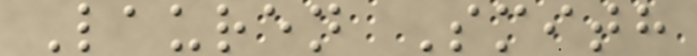Lauren Smith
